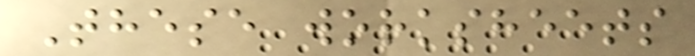These worksheets
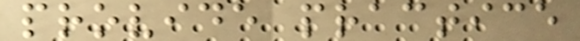provide practice
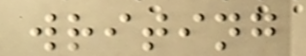writing
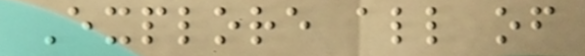Explore all of
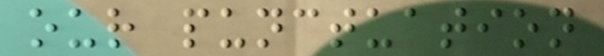our punctuation
